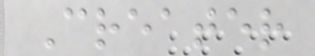Creater
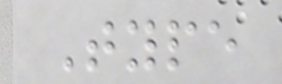Type
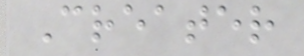Creater
